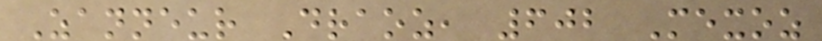Zanneur Draoz, 602 Mexoz
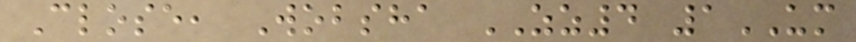Close, Wobsha ZZ4 1UM
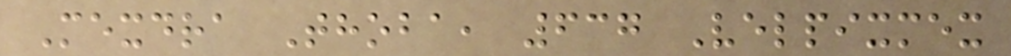Mexdra Thoba, 637 Velpixmex
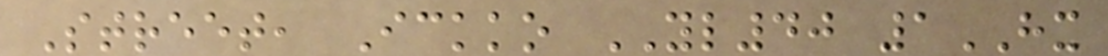Street, Ickko YL40 1HX
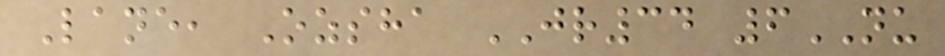Lane, Ozsha JR34 6NU
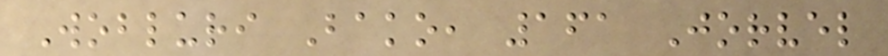Wobluri Bako, 161 Jorvel
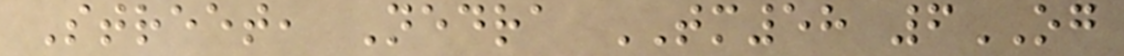Street, Nedra TM58 6OG
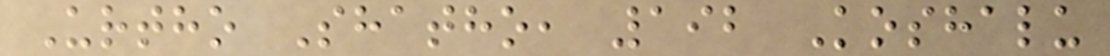Urtho Shatho, 192 Koshalu
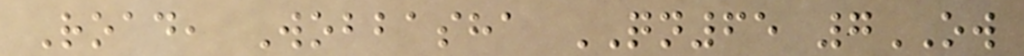Road, Wobbasha QN65 7OW
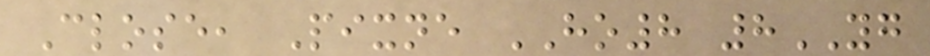Close, Pixne HO8 8YG
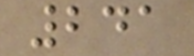241
